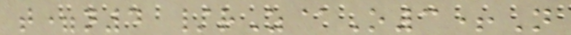t=n4 /rZ@O3+N
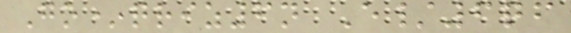Go*qriz6n E/6qf
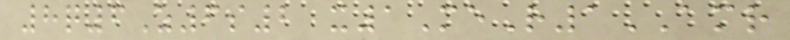8q6Z6s2 x1MeR1AMR
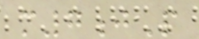m7jP
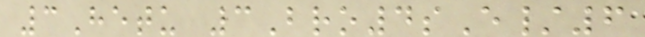3Hetu 3Bro4sE/6
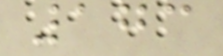173
